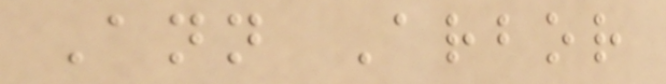Ann Arbor
